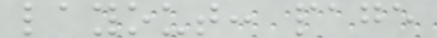layout: page
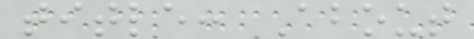title: About
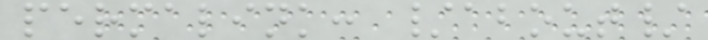permalink: /about/
